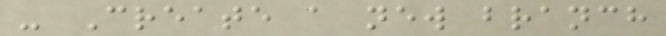- Create a new branch
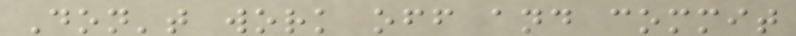Don't work off and commit
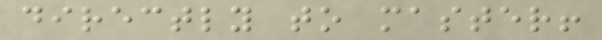directly to master!
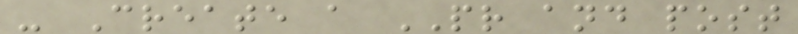- Create a PR and post
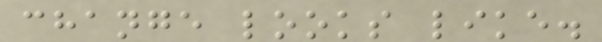change looks like.
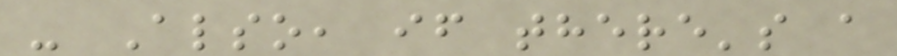- Also, if there's a
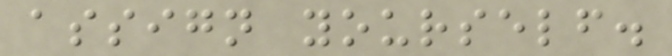assign yourself.
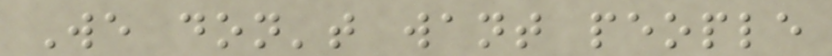We don't want people
